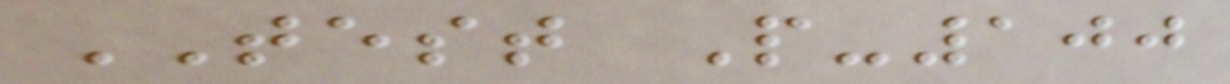TEST P-100
